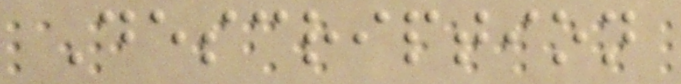Description
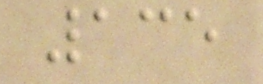135
